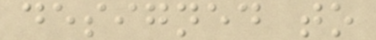designed to
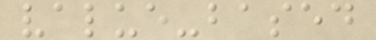value-based
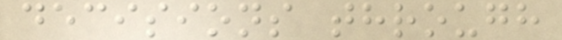decisions through
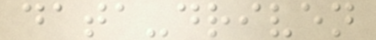data-driven
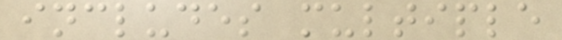includes multiple
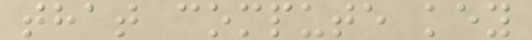that compute key
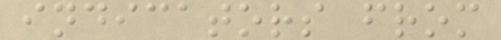indicators from
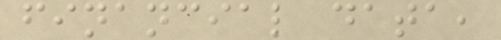financial data,
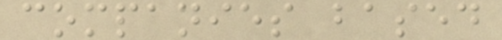companies based
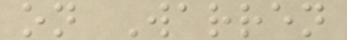on Warren
